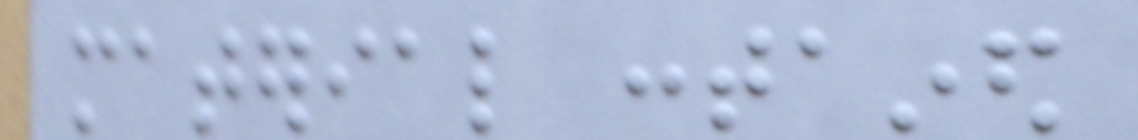material contained
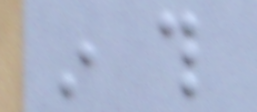in this
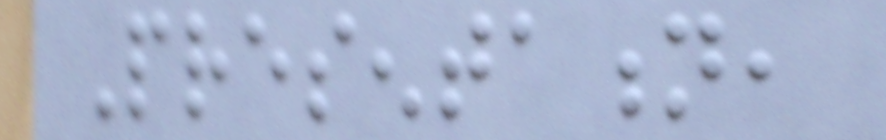Presentation,
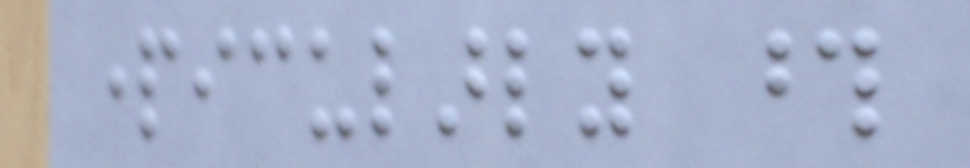particularly those
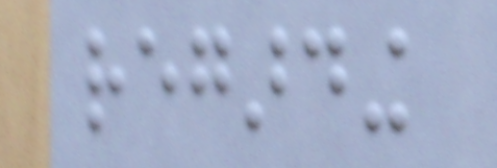regarding
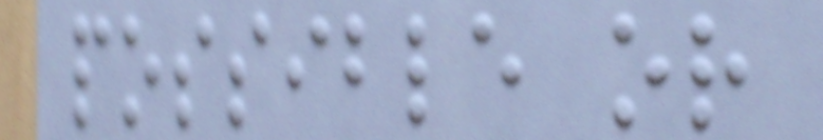possible or
